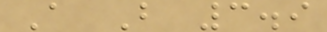A B 3.9
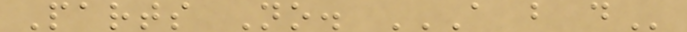Parts No. A B D
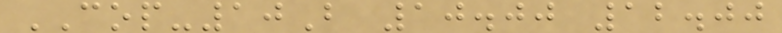COP-10B 10.00 12.00
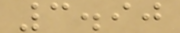3.90
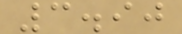3.90
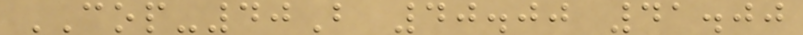COP-40B 40.00 41.00
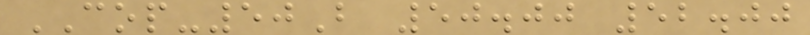COP-50B 50.00 52.00
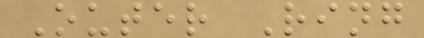Outer Ring
